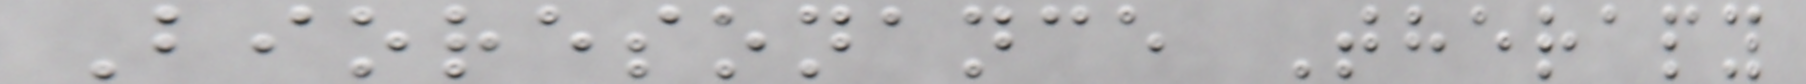Bioresonance Therapy
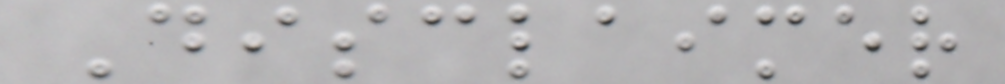Disclaimer
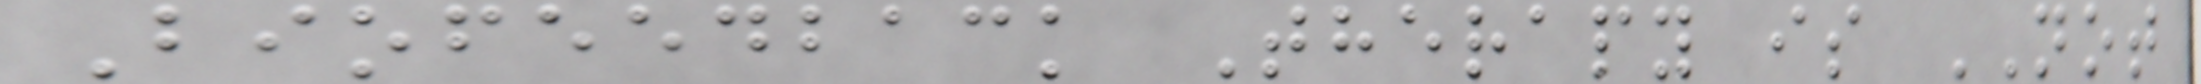Biofeedback Therapy is NOT
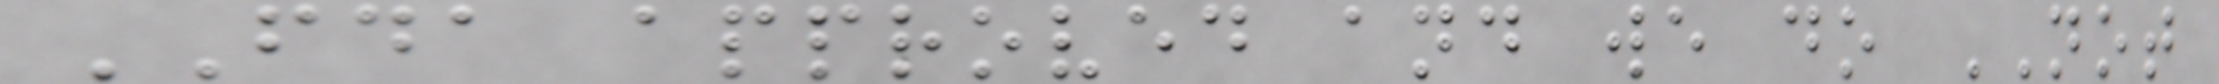FDA approved and we do NOT
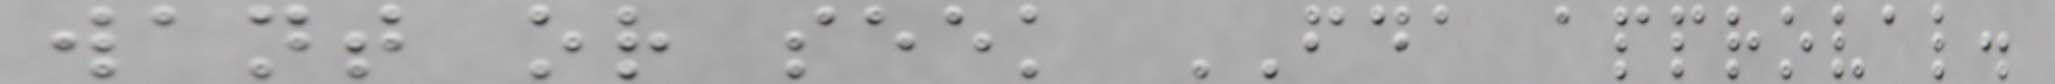want or seek FDA approval.
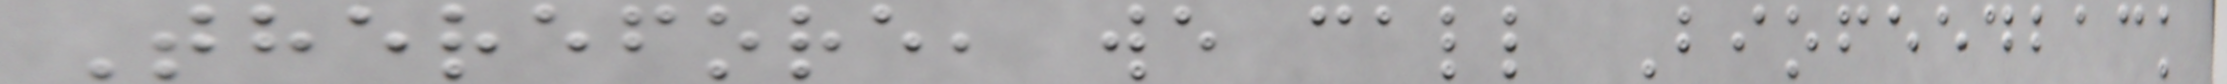Therefore, we call Biofeedback
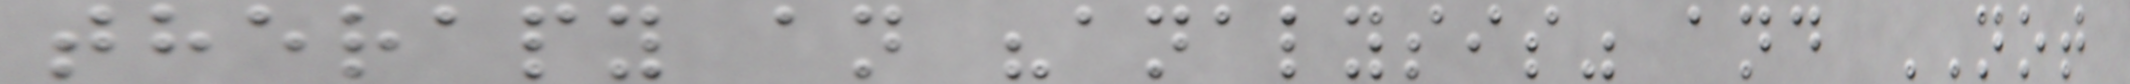therapy an "analysis" and NOT
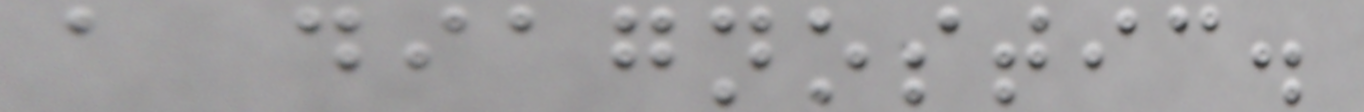a diagnostic.
